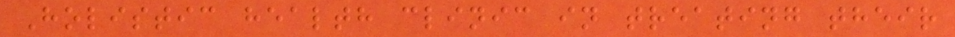Holistic health clinic in treating their
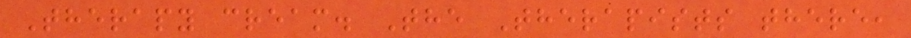Therapy cream. The Therapists there,
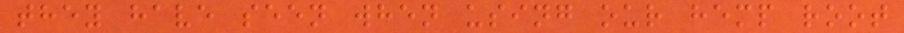they have seen when using our hemp root
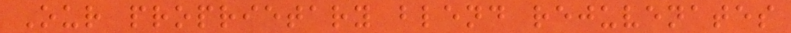Our proprietary blend rejuvenates
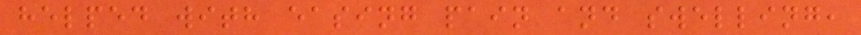helped with easing pain and swelling,
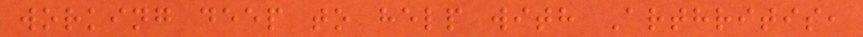working deep to help with Arthritis,
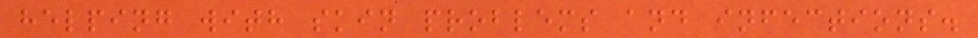helping with skin problems and infections.
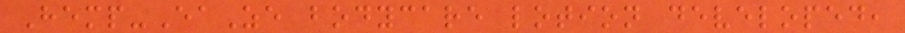Hemp-EaZe bodycare lotion developed,
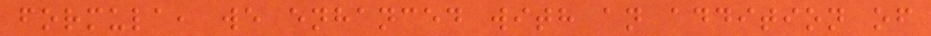formula, we enhanced with an addition of
